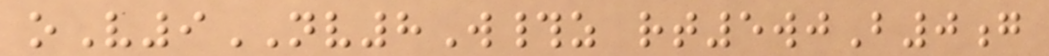oV9NV8W#z rt5wjB0g
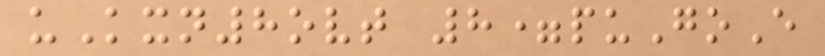uKxn8ovt 8=puGoE
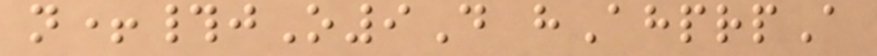n+#jO9D hAhprpA
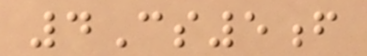4Cs5f
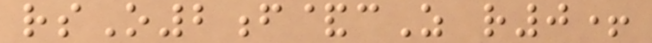rsO2f&cZ r0+
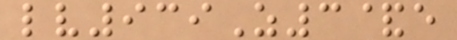lv939Z3&e
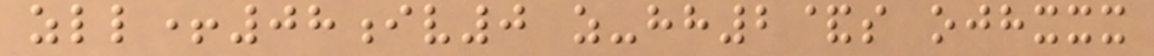zll+08iv0 z-hh2&s ojhxxx
